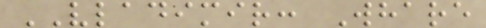VLADIMIR: Whare
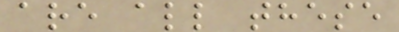are all these
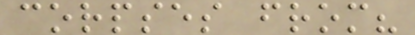corpses from?
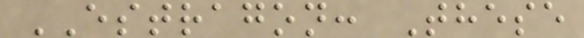ESTRAGON: These
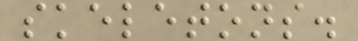skeletons.
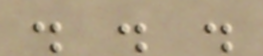. . .
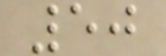50
